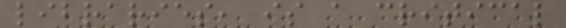libraries, is a critical
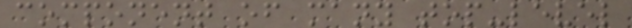component of many top-level
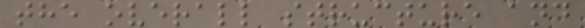the overall structure and
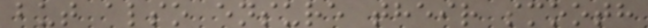but also ensure their smooth
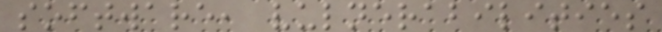software, vulnerabilities
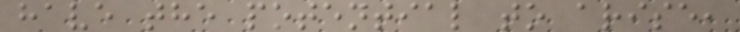have the potential to arise,
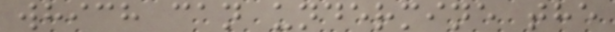which can undermine the
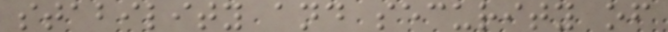stability and security of
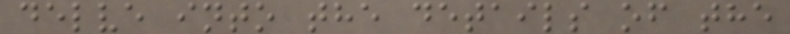delve into the details of the
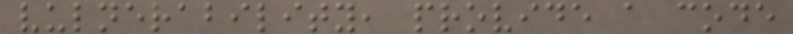vulnerability, provide a code
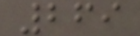269
